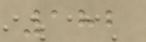182
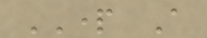PART A
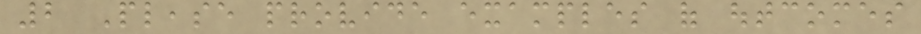2 Please provide examples of outcomes
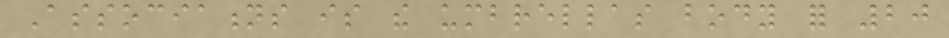Associations is the umbrellas body for 20
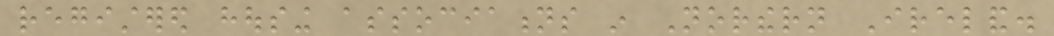registered housing associations in Northern Ireland.
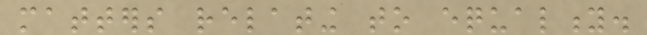matters relating to equality.
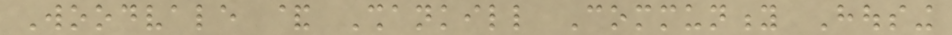Woodvale & Shankill Community Housing
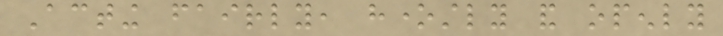Acting fairly, honestly and openly
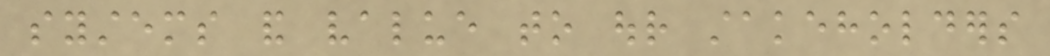systems and value to our stakeholders
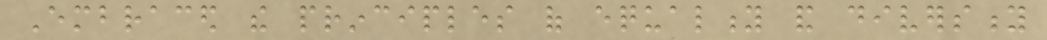Embraced the principles of equality and diversity
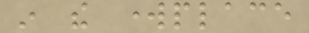in the workplace
